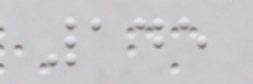145
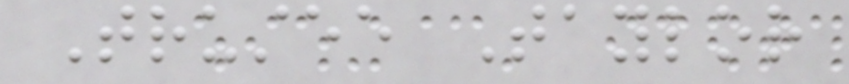Trustee Taylor
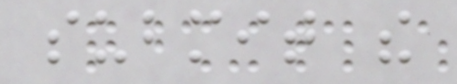submit the
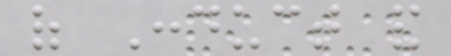of Conduct and
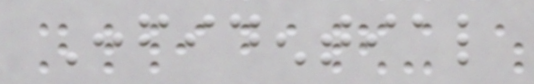Confidential
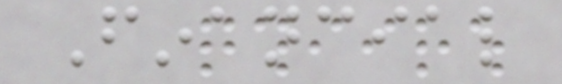Financial
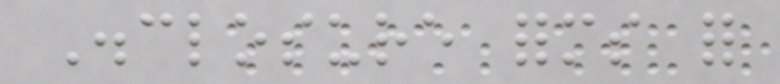Disclosure forms for
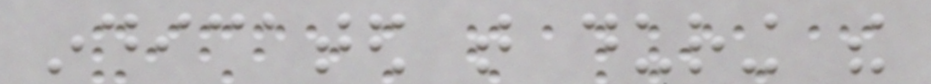indicated that during the
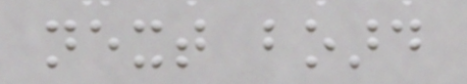next board
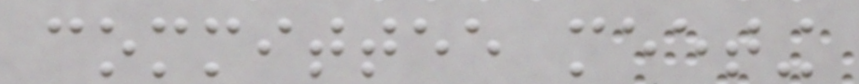committee meeting
